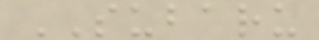SUBARU
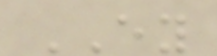EY
